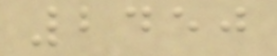2450
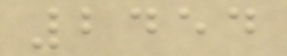2454
